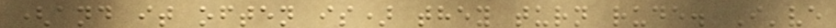(and it often is) they turn rude. I've
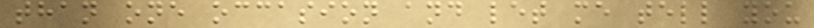than one occasion and let me tell you
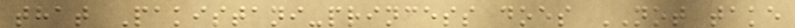that Pakistani-princess does NOT take
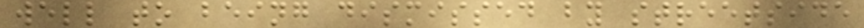well to being dismissed by streetside
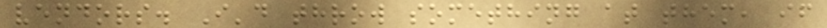vendors. I'd throw something at them, if
